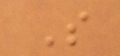S
